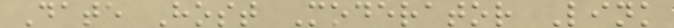Date Host Moderator Link
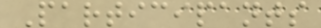Participants
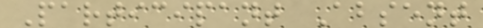Participant Absent
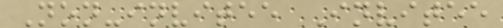Non-invitee Invitee
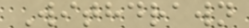Withdrawn
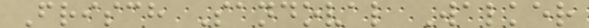Frisch Sandoval Walker
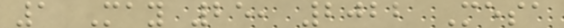1 May 25, 2022 Mesa
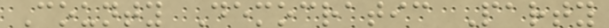County Democratic Party
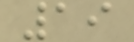19
